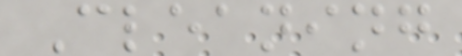Cleaning
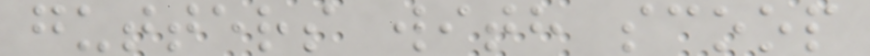gutters with scoop
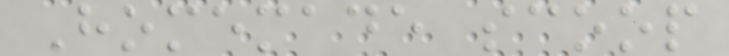Homemade scoop
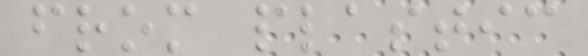from plastic
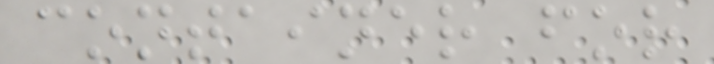container for
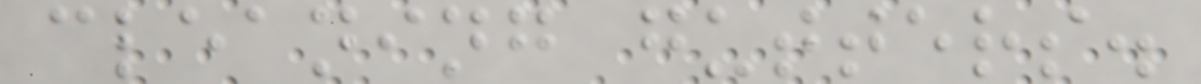cleaning gutters.
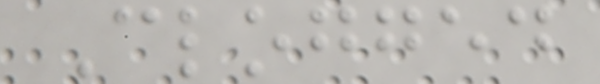Clogged
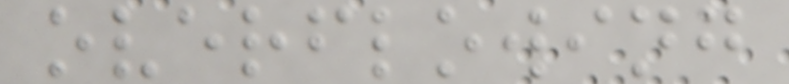overflowing
